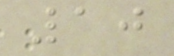10
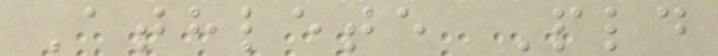Athlete Pld
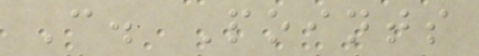C. Points
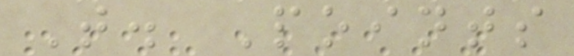T. Points
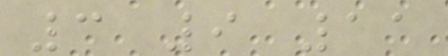3 9 11
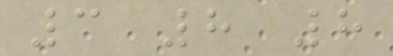3 8 8
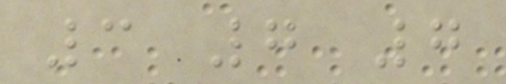3 7 7
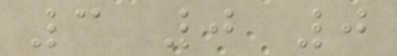3 0 0
